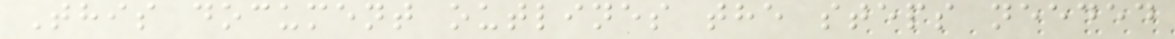This document outlines the steps needed
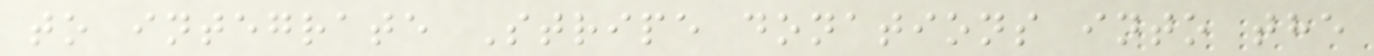to integrate Stripe donations into the
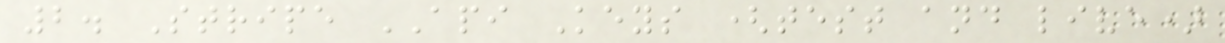2. Stripe API Keys (test and live)
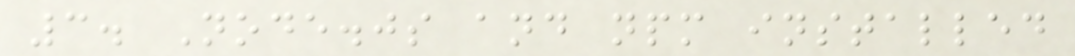3. Node.js and npm installed
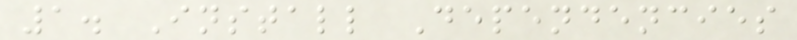1. Install Dependencies
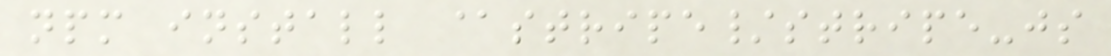npm install @stripe/stripe-js
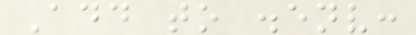Add to .env:
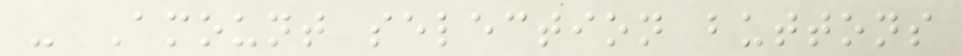- Amount selection buttons
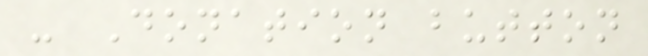- Donation button
